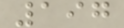197
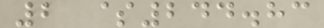2 $244.83
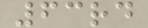63rd
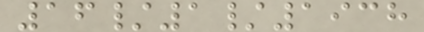16/1/1938
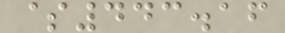$443.16
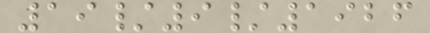19/9/1926
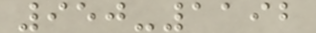950-1192
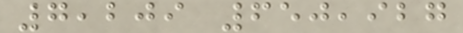7,209 650,927
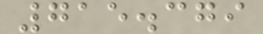715.379
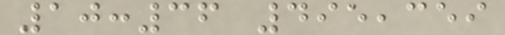10:36 495,359
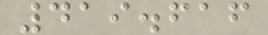419.616
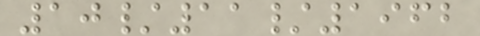10/11/1962
